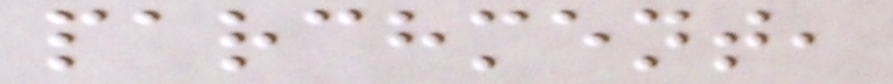parchment,
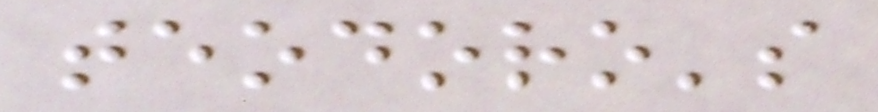teodoro's
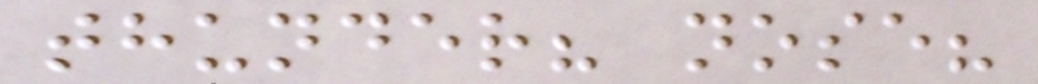thunder? nose?
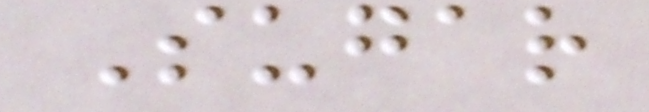Sugar
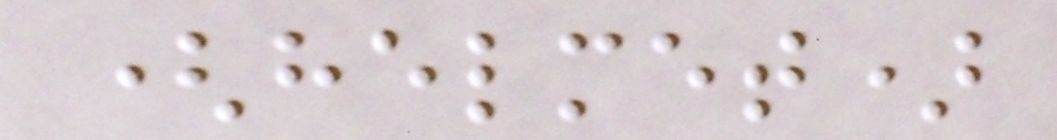(helmet)
